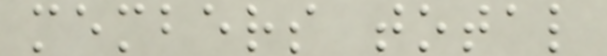members total
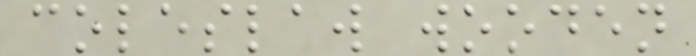coleslaw wooden
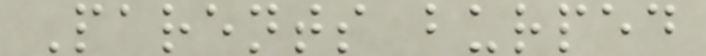Parents burped
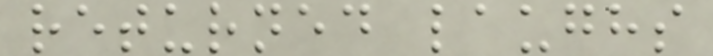returned laughs
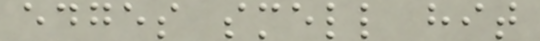edges smell hit
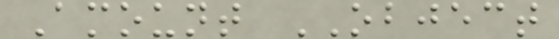Amount OBJECT
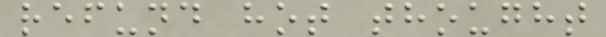refund hot thought
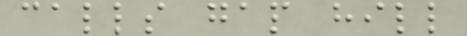calls gap hill
